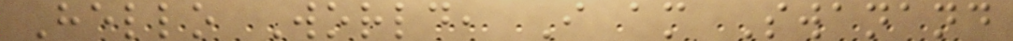Hello World, I am Swanand
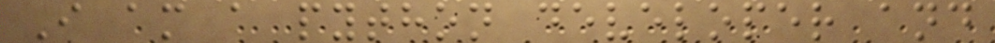I am a python developer and
